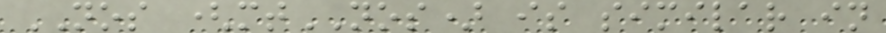NOS (mtNOS) is similar in
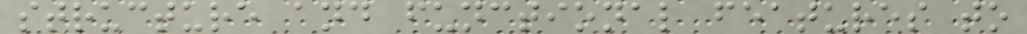structure and functional features to
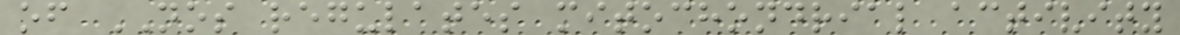of NOS regulates mitochondrial activity
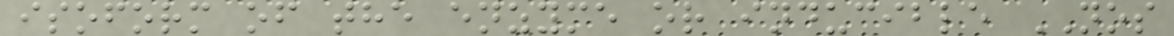isoform of the enzyme or inducible NOS
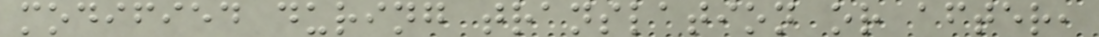modified during translation or after,
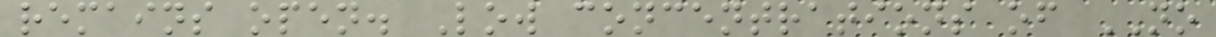remains open. Low concentrations of NO
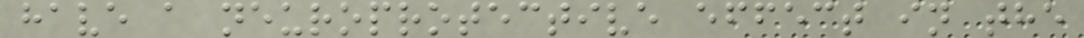have a neuroprotective effect in the
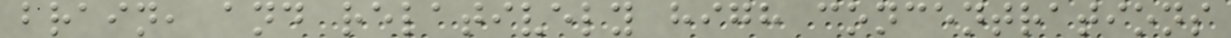brain, and relatively high concentrations
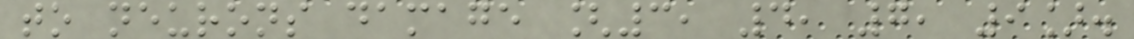to neurons damage [3, 4, 7, 9].
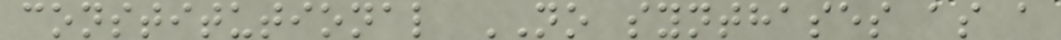constitutional NO synthases as a
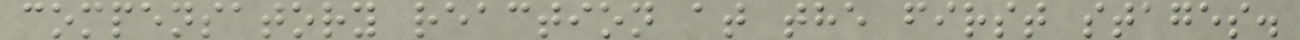compensatory reaction at the first stages.
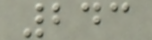243
